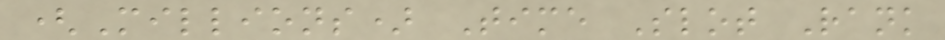(Millions) Time Slot Rank
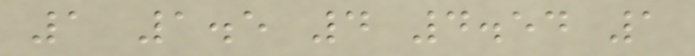1 1.5 4 4.54 1
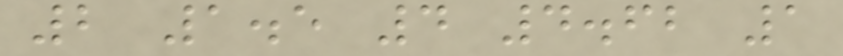2 1.5 4 4.62 1
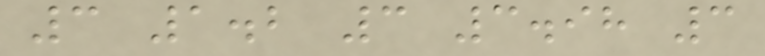3 1.2 3 3.98 3
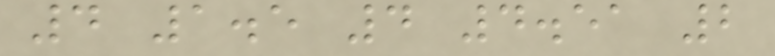4 1.5 4 4.51 2
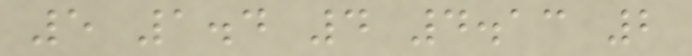5 1.4 4 4.13 2
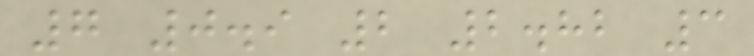7 0.9 2 2.82 3
